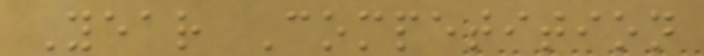Year Competition
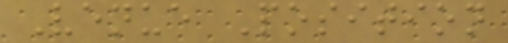Venue Position
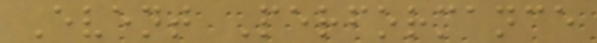Event Performance
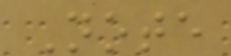Note
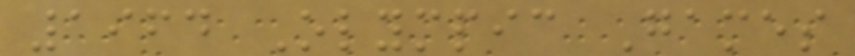1964 Olympic Games
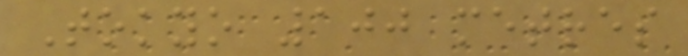Tokyo 100 metres
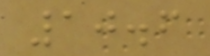10.6
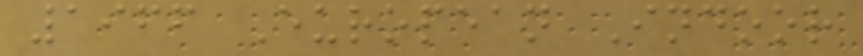1966 European Indoor
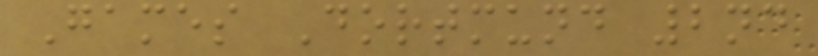Games Dortmund 2nd
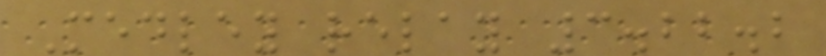Medley relay 3.22.2
